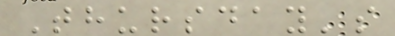Thursday's
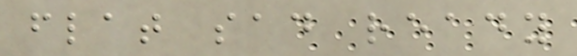flat sad ready
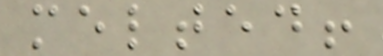melted!
